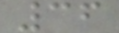36
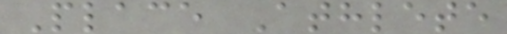Place Athlete
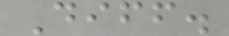Diff.
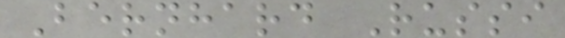Bernhard Russi
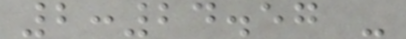2:24.57 -
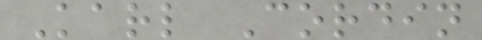Karl Cordin
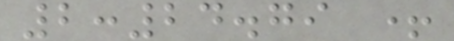2:24.79 +
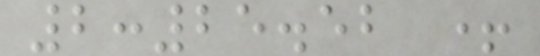2:25.52 +
